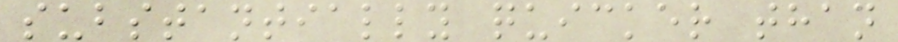substantially quicker than
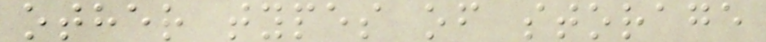other types of storage
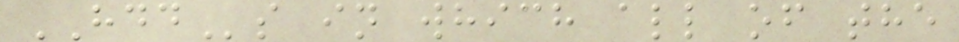HDDs in which all of the
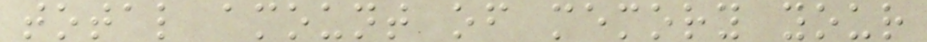total amount of memory your
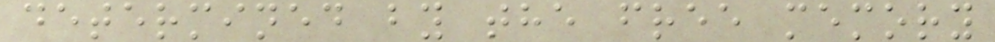determined by the free memory
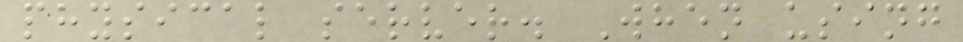physical server. When using
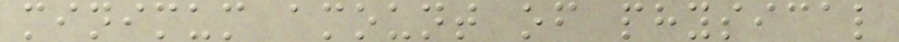minimum amount of physical
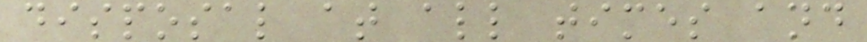disposal at all times and
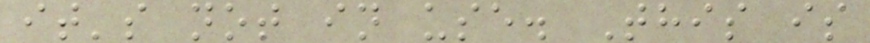it's not in use. This is
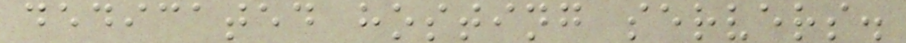dedicated hosting servers.
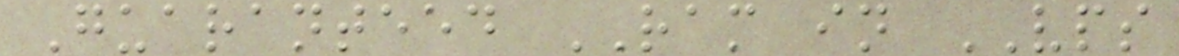Guaranteed RAM in VPS
